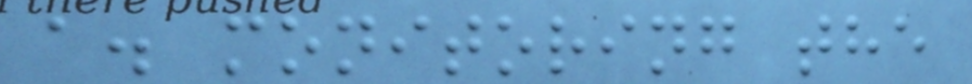a. monitoring the
